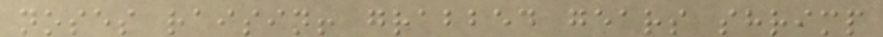noses raisin! grabbed gears shrimp
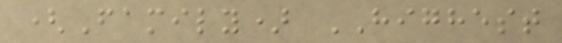(Family) HIGHEST
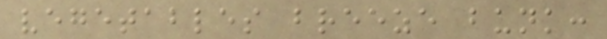vegetables breeze bunk:
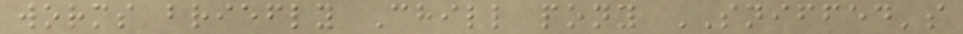worms briefly Chill pony SNIFFED's
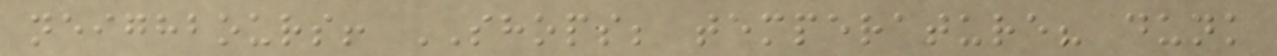neighbours! SHOPS; temperature? dunk
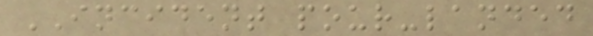INCIDENT pour-landed
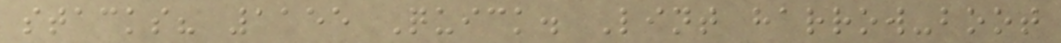stacks? 1155 Quick. Lint harrow-boot
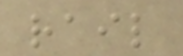rail
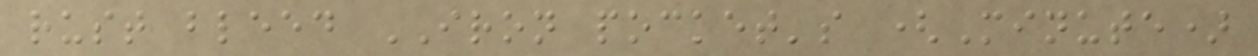rust bleed IRON pocket's (Minute)
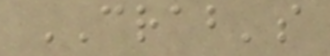CRAB's
